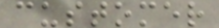customer
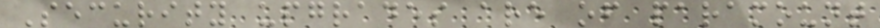Security upgrades are of paramount
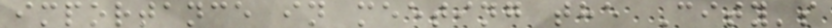importance in meeting the City's
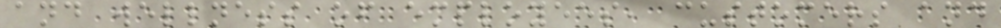and wellness of employees, customers and
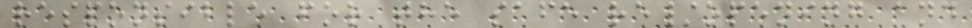responsible for the safe re/opening and
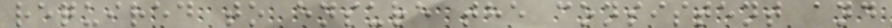required to ensure the consistent and
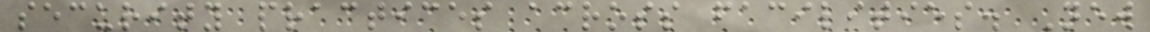security practices across facilities. New
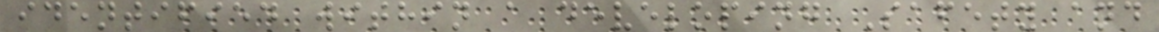identified within a developing Safety and
